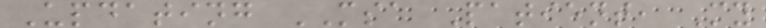Updating MSA Patient, My
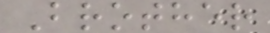Brother
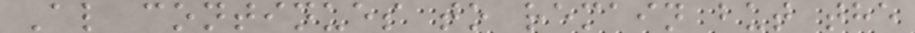Al continues to remain but the
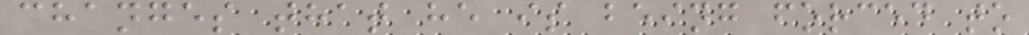changes that he is being forced to
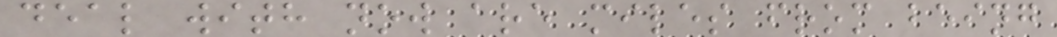deal with now are miles from being
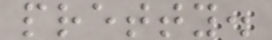pretty.
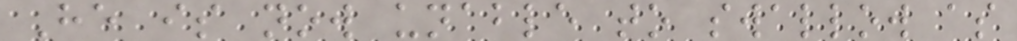He is now unable to swallow as
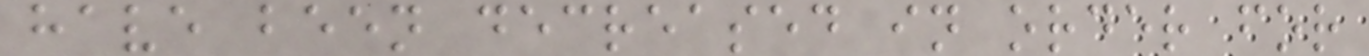have been decreased in order for
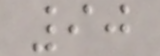90
